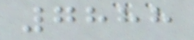7888
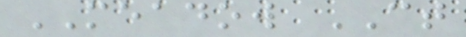MEADOW CT
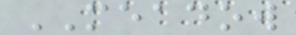MEADOW
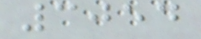3054
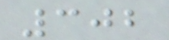302
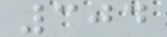304
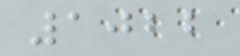1022
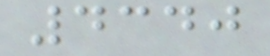4340
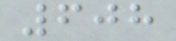608
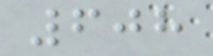608
